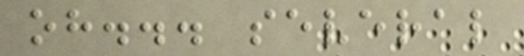oh... several
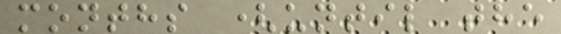months (until the
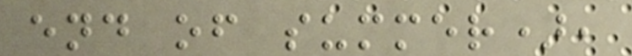end of summer),
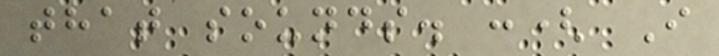that sounds. :( I
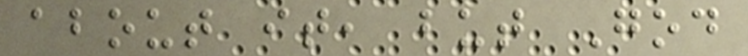about it, but God
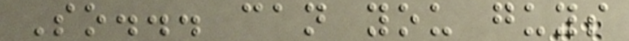So... can you guys
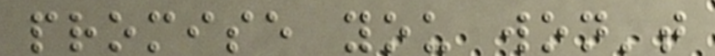promise you won't
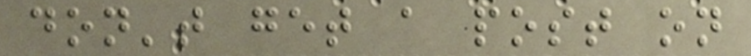don't get a post on
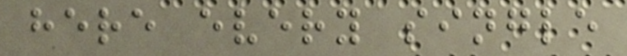here every single
